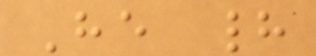He had
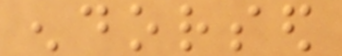endorsed
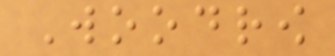Woodrow
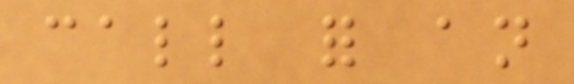call for an
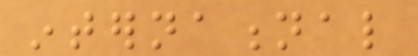international
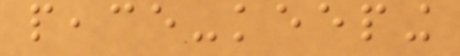peace-keeping
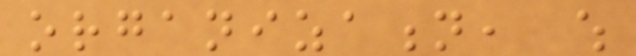organization, which
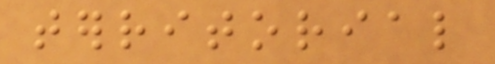territorial
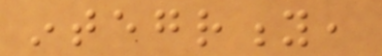integrity,
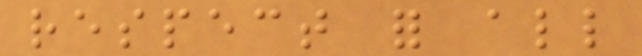respect for all
